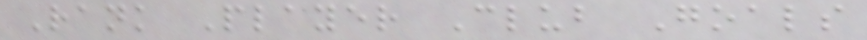Rank Player Club Goals
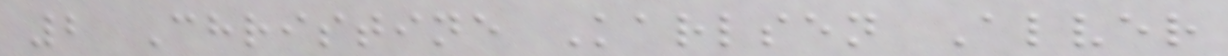2 Christine Karlsen Alver
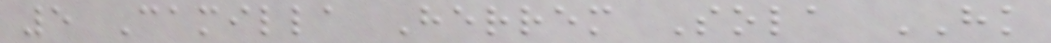5 Camilla Herrem Sola HK
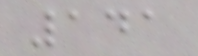141
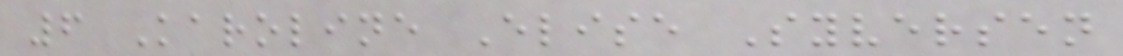6 Karoline Elise Syversen
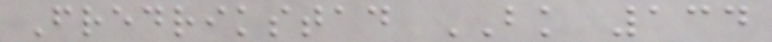Fredrikstad BK 134
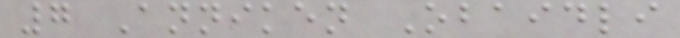7 Anniken Obaidli
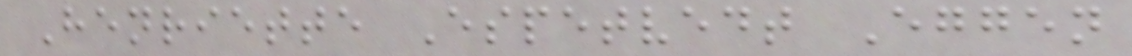Henriette Espetvedt Eggen
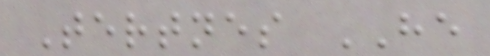Tertnes HE
